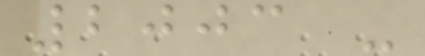2003 -
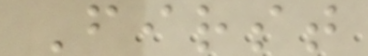First
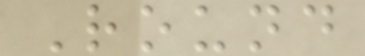Round
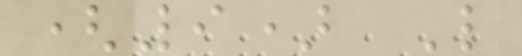(9) L
